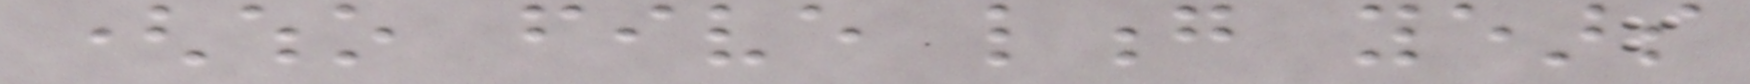(who five long years
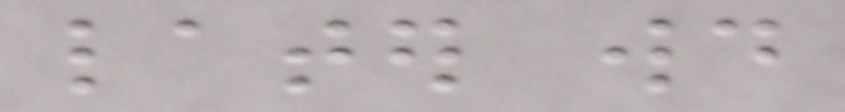later would
